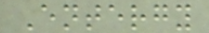Entergy
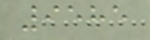9585
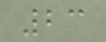23
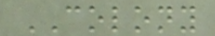COLONY
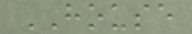HOUSE
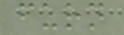furn
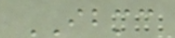IBMC
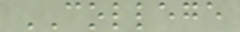COLLEGE
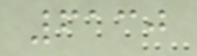6130
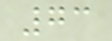73
